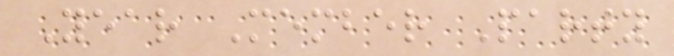Year Member Party
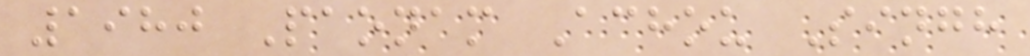1980 Paonam Achou Singh
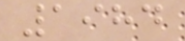1984
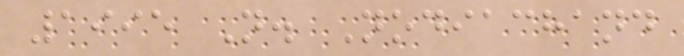1995 N. Nodiachand
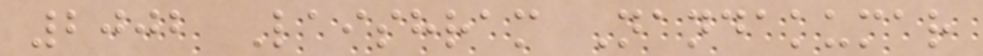2002 Laishram Nandakumar
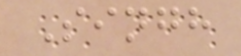Singh
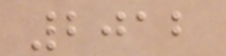2012
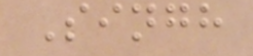Singh
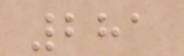281
